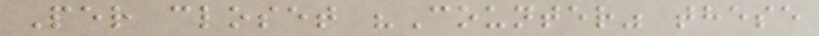Per closet "Counter" these
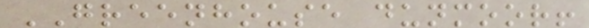GREENHOUSE dunmoor!
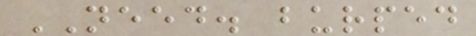NEED. burped
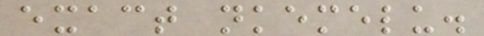exact nkemelu.
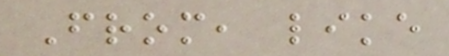From, like
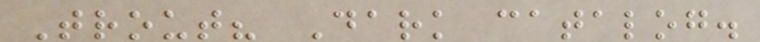Trout? Dark catalog.
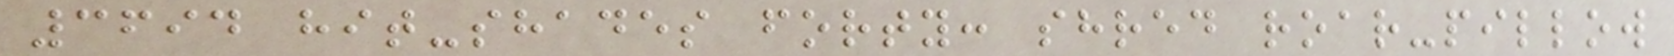3694 hit-shades forty: shred roar-pillow
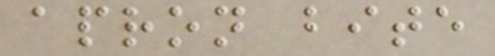apron bite
